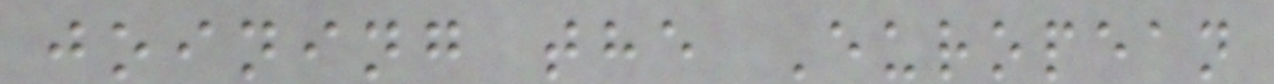joining the European
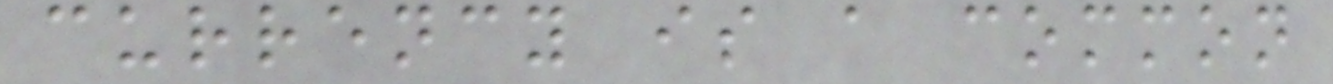currency is a common
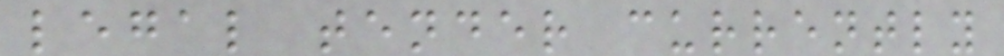legal tender currently
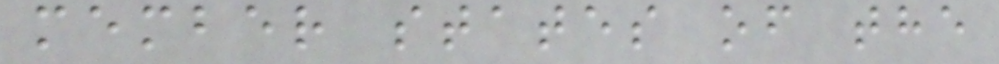member states of the
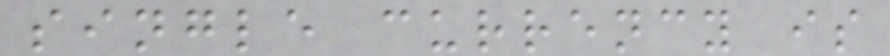single currency is
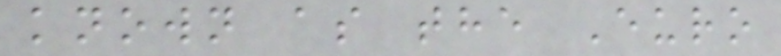known as the Euro
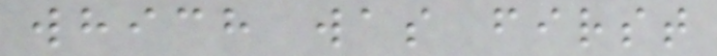which was first
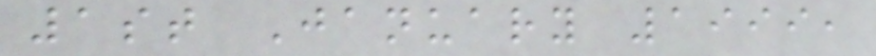1st January 1999,
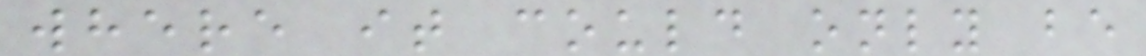where it could only be
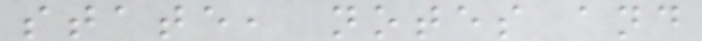state, notes and
